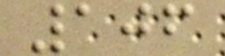106
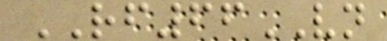RF66VN
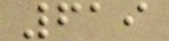619
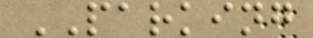PARKING
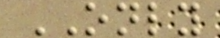ONLY
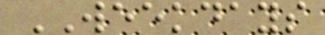WEEKDAYS
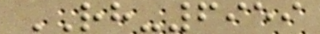RH-6959
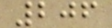206
